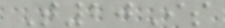T20Is
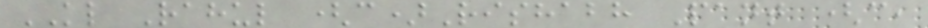KL Rahul (c)Rishabh Pant (c,
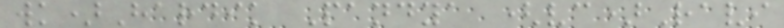wk)Hardik Pandya (vc)Ravi
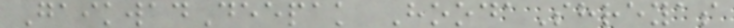GaikwadDeepak HoodaShreyas
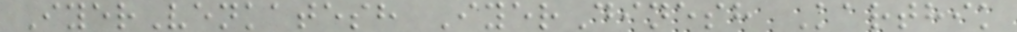IyerVenkatesh IyerDinesh Karthik
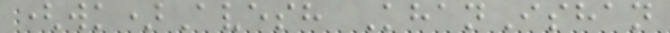(wk)Avesh KhanIshan
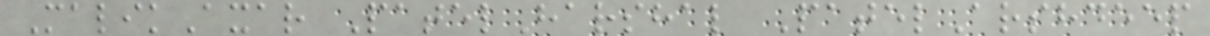MalikAxar PatelHarshal PatelArshdeep
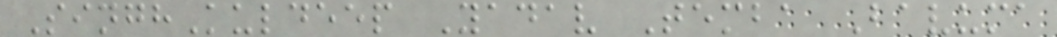SinghKuldeep Yadav Temba Bavuma
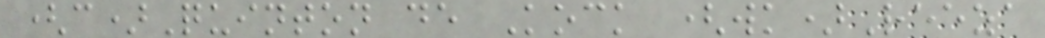(c)Quinton de Kock (wk)Reeza
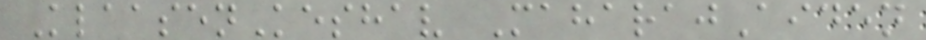KlaasenKeshav MaharajAiden
